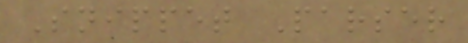Snippet Parser
